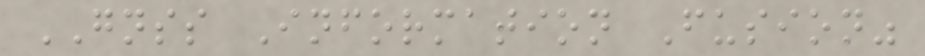GNSS Information Fusion"
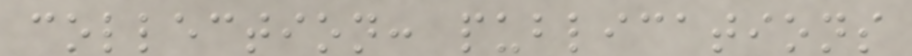collection: publications
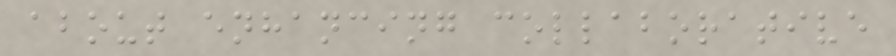about enhancing collaborative
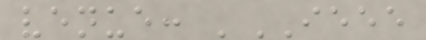venue: 'IEEE
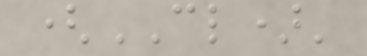(CL)'
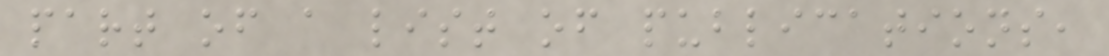part of a list of publications,
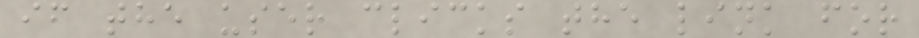if the user clicks the link for
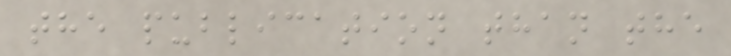the publication than the
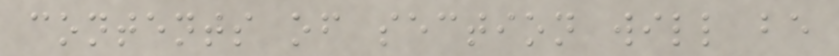contents of section will be
